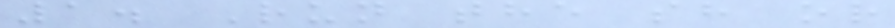1. Run the sh or
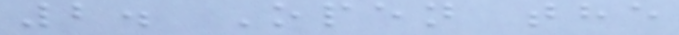2. Open the
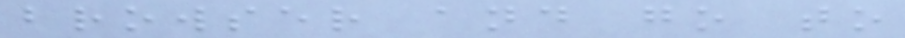browser and go to
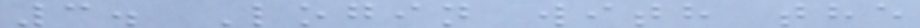3. Login with the
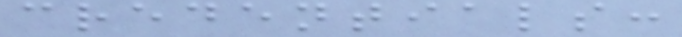credentials:
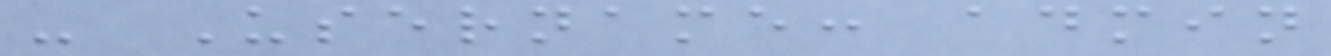- Username: admin
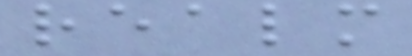realm
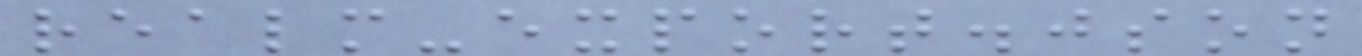realm-export.json
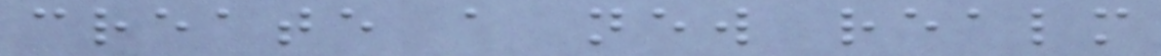create a new realm
